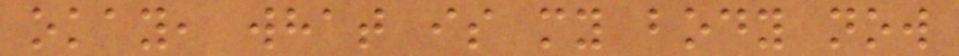okay, what is my body now
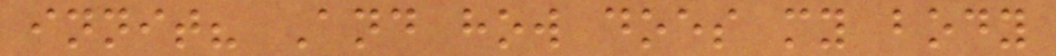innit? And how does my body
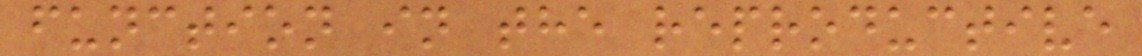function in the reproductive
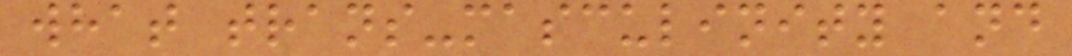what trans-masculinity and
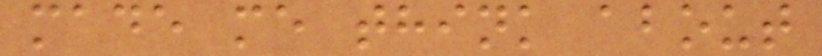made me think about
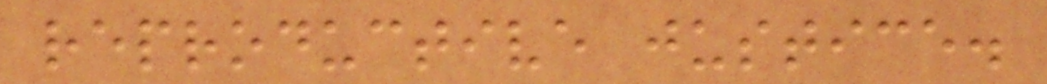reproductive justice.
